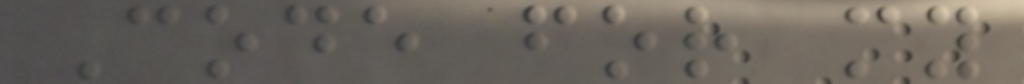Code for my
